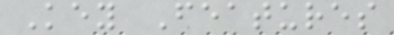Key Features
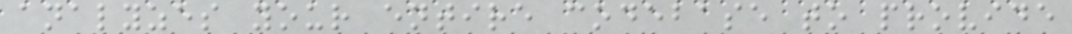analyzes your entire codebase to provide
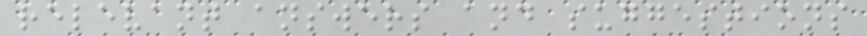relevant answers and suggestions
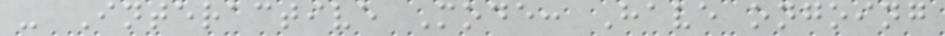- Interactive Mode: Have ongoing
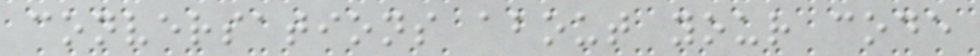conversations about your code
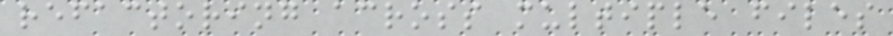refactoring across multiple files
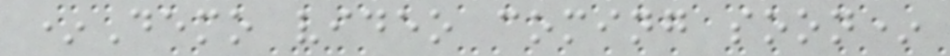*Demo video coming soon*
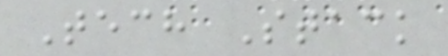Tech Stack
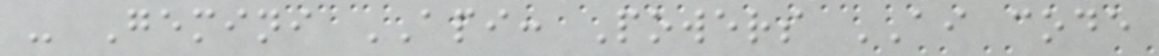- Gemini API: Powers AI code
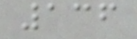136
